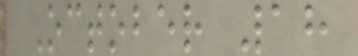October 18
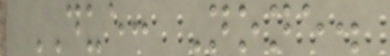DUE: None.
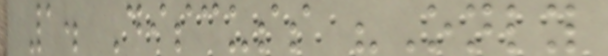1. Discuss "Only
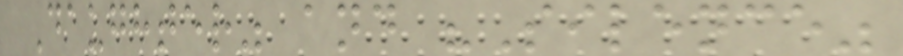Daughter" and "Silence"
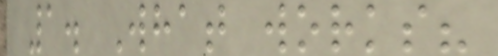1. What works?
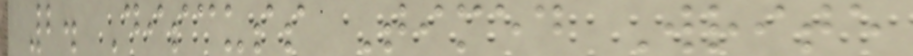2. Discuss Timed Write
